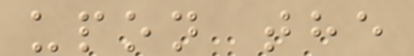upon the
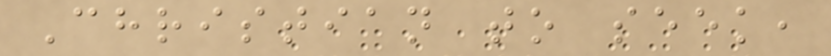Christian to seek,
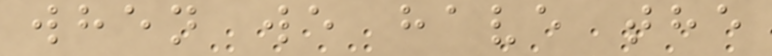when we have the
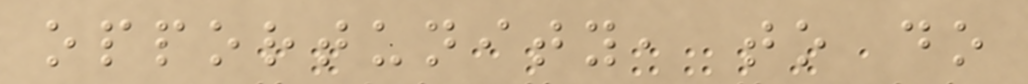opportunity, to do
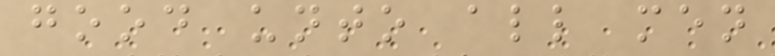good unto all men
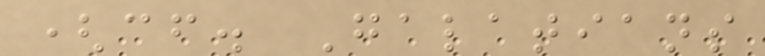(cf. Galatians
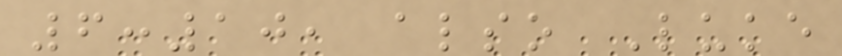6:10, also Luke
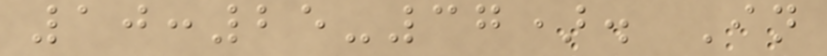10:25-37). In
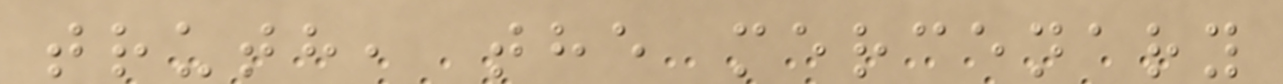truth, the mercenary
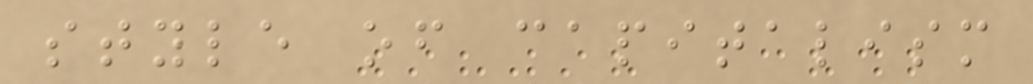style of capitalism
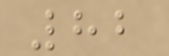82
